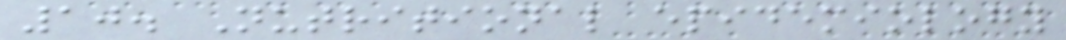10. Nutritional epidemiology
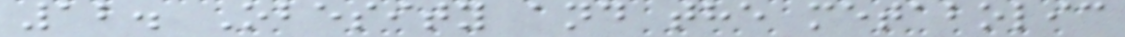12. Obesity and the metabolic
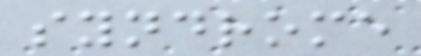syndrome
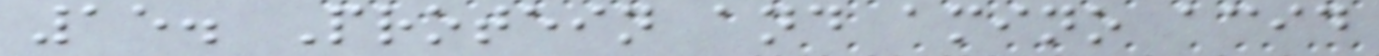15. Protein and amino acid
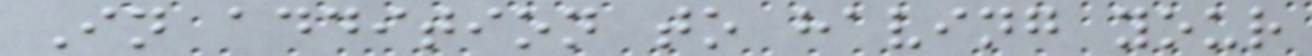In addition to having your
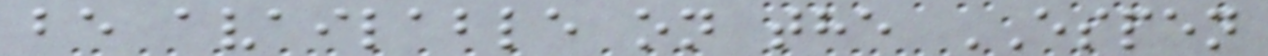be available on the ESPEN
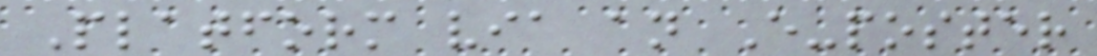Platform via an E-poster
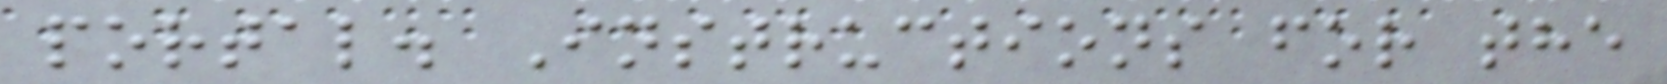portal. Instructions for the
